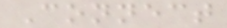Connect
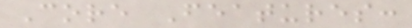Core Features:
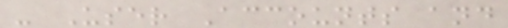- User Accounts and
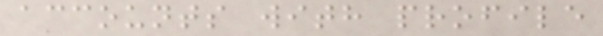accounts with profile
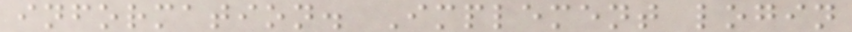information. Implement login
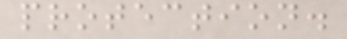protection.
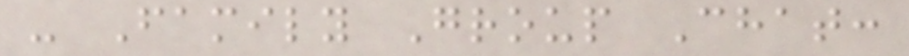- Family Group Chat:
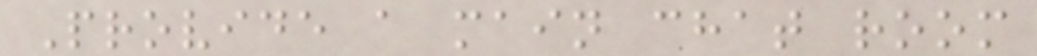Provide a main chat room
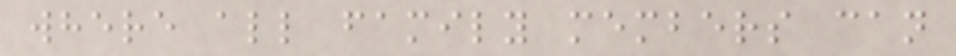where all family members can
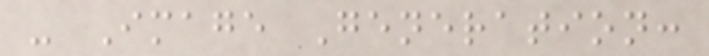- Image Generation:
